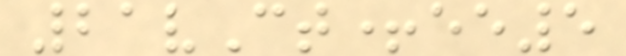21vCt+ee5
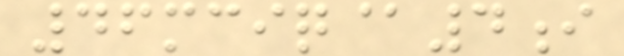46mciq@4i
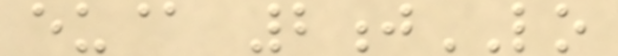eu@ 2jLO
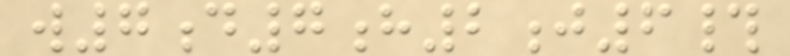w7d7h2j6#
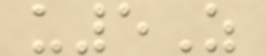u5Z
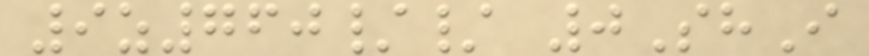9z760// 0ShI
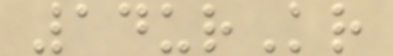14urKr
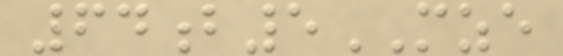64b5MZE
